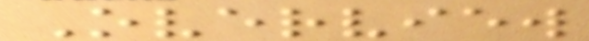Overview
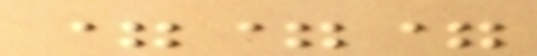===
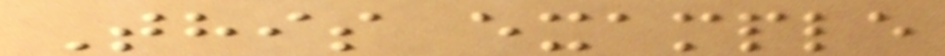This example
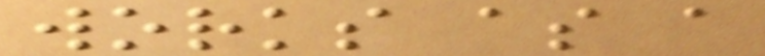works as a
